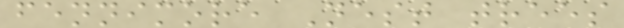fennimore Nest trees
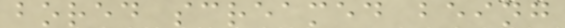bored screamed being
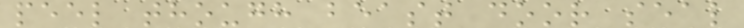peel though beast door seal
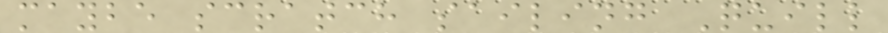maybe scratch sailing Quill
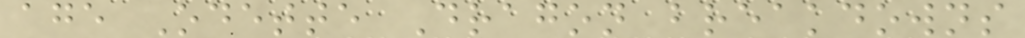age Odette Dragon breakdowns
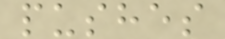pushes
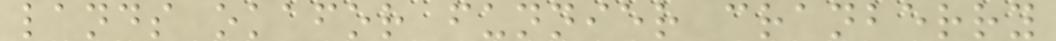lands okafor funnier cranberry
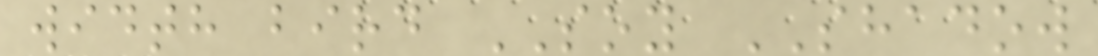width bird SOY SHADOW
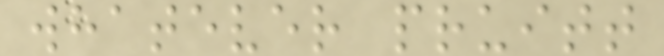whatever pruitt
